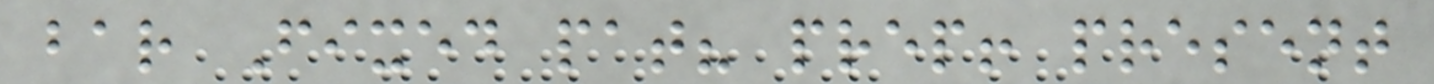bar Fixed pat? prep! present
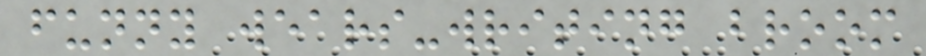funny wears-writing broom
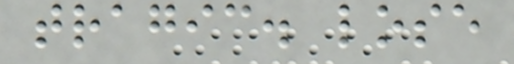tragic. lose
